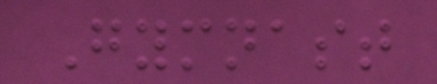Gymnast
